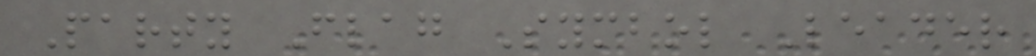Party Flag Symbol Leader
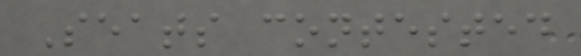Seats contested
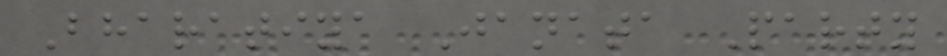Bharatiya Janata Party
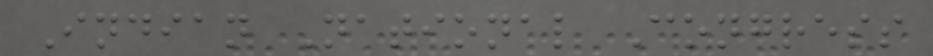Indian National Congress
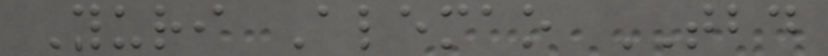Yuri Alemao TBD
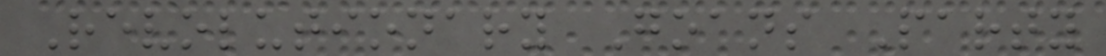Revolutionary Goans Party
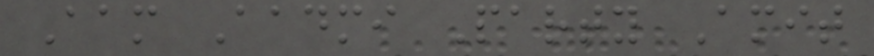Aam Aadmi Party Amit
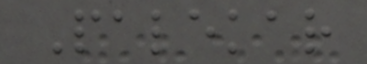Palekar
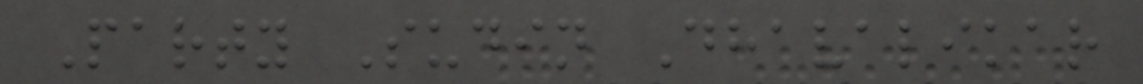Party Sudin Dhavalikar
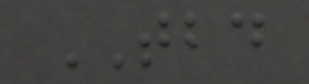TBD
